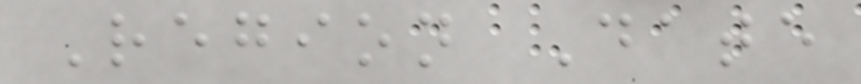Region Date
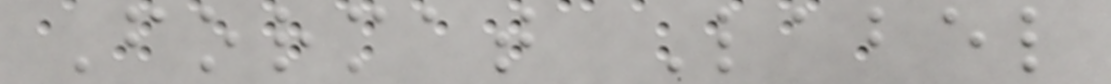Format Label
